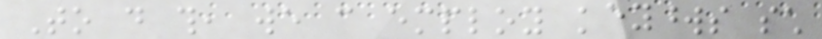To do this, we can employ keywords such
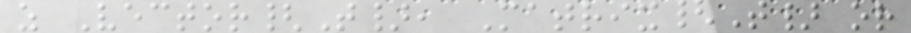as Vector{T}, Matrix{T} or
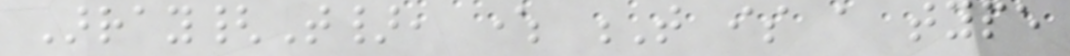Array{T}, where T is a type
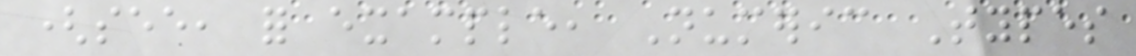(see, for example, Numeric Types
